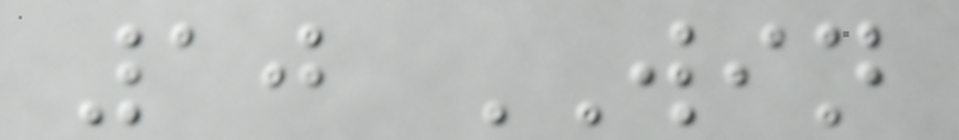10 WIN
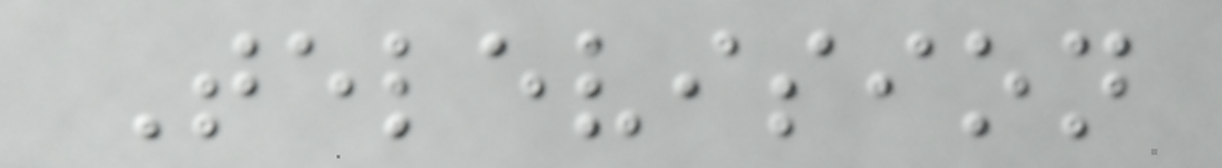Television
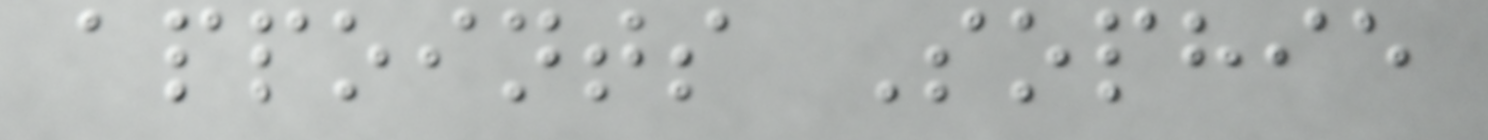appoints Sophie
